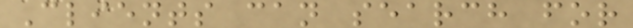Clients can search for
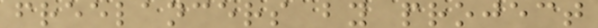freelancers by project
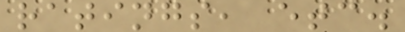ratings, etc.
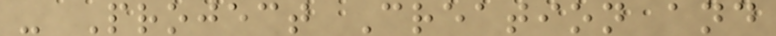- Project Creation and
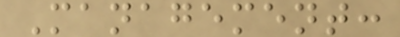Management:
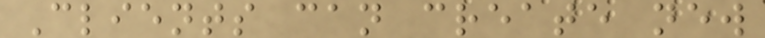Clients can create new
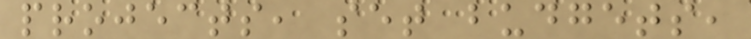projects, set budgets,
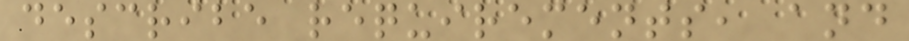describe requirements, and
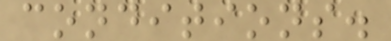conditions.
